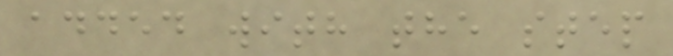added with the step
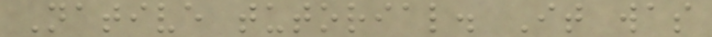Native tutorial. It was
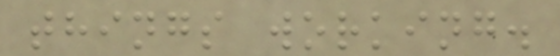things working.
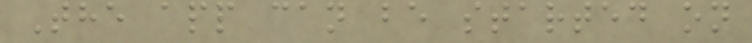The app can be started on
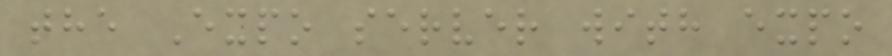the Expo server with expo
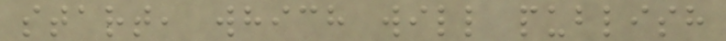start, which will publish
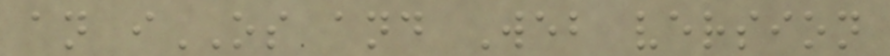an iOS and Web version
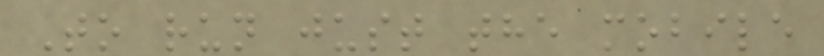To run just the mobile
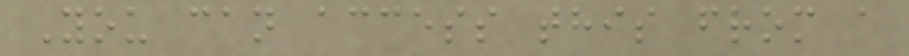You can access this from a
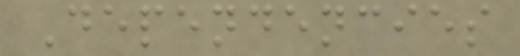Dependencies
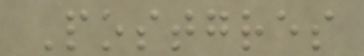Postgres
